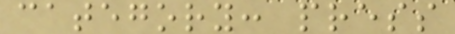category: press
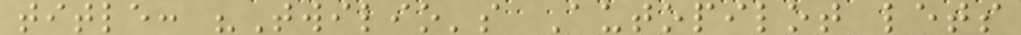title: "Twilio's Autopilot lets
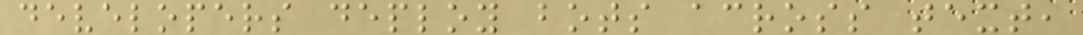developers deploy bots across text,
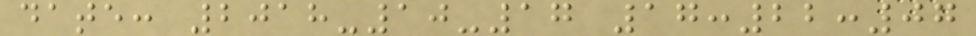date: 2018-10-17 17:22:07
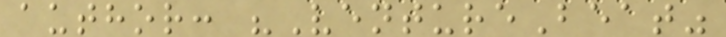author: "VentureBeat"
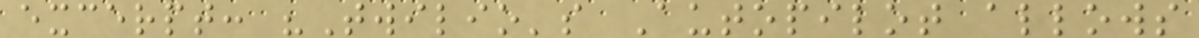excerpt: "Twilio's Autopilot allows
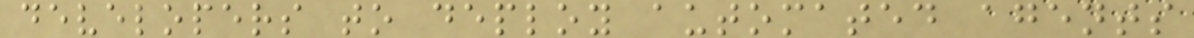developers to deploy automated agents
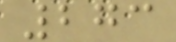273
